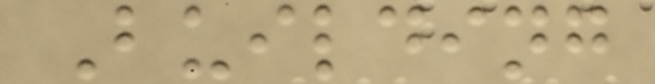Building
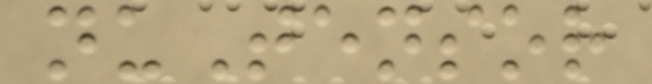nuTensor
